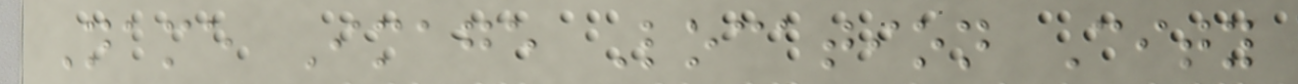Name Image Location City
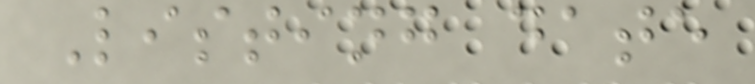Listing date
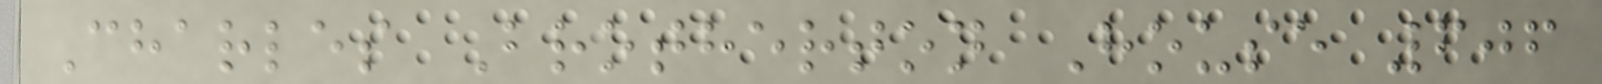Charles Brotherton House 606
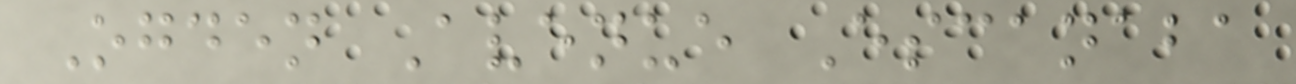Ogden Avenue Escanaba
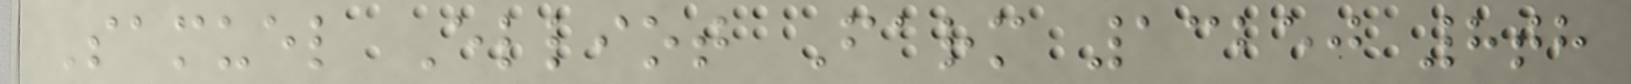Samuel Elliot Farm 13250 8th
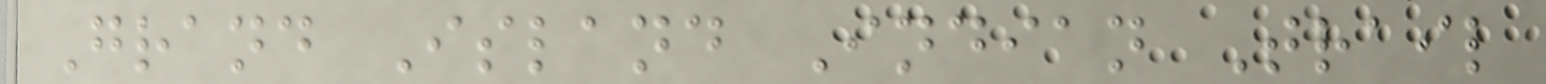Grand Island Indian Trail
